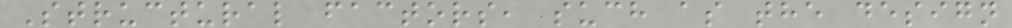Structural factors, such as the design
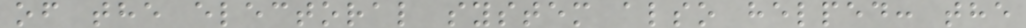of the electoral system also helped: the
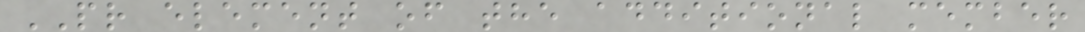PR element of the additional member
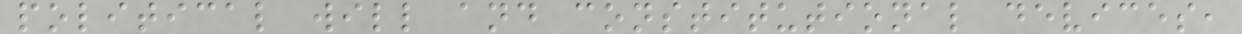political will and constitutional devices,
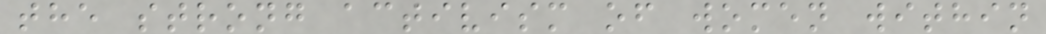the strong activism of women within
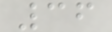36
